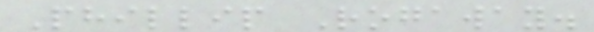Phillip Rogaway.
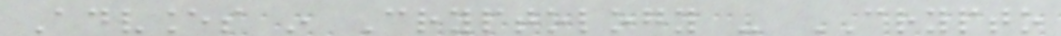Advances in Cryptology - CRYPTO
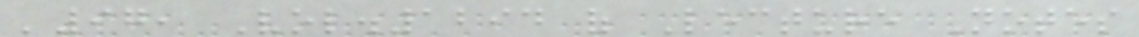'97, Vol.1294 of Lecture Notes
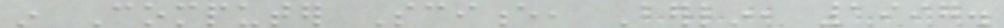in Computer Science, Berlin, 1997.
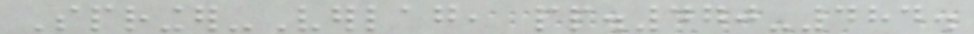Springer-Verlag, pp.470-484.
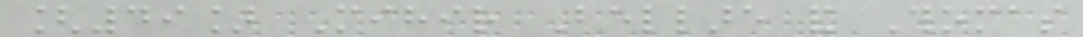[49] Mihir Bellare and Thomas
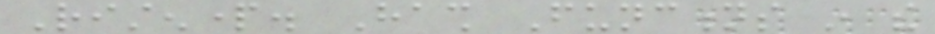Ristenpart. Hash Functions in the
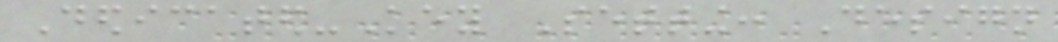Dedicated-Key Setting: Design
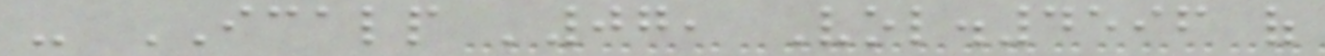- ICALP '07, Vol.4596 of
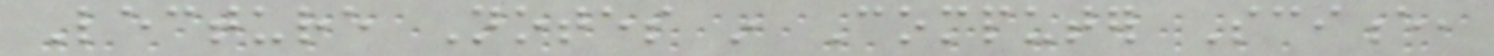Lecture Notes in Computer Science,
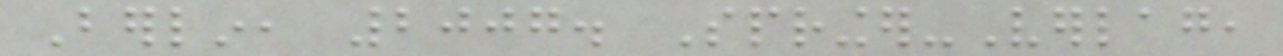Berlin, 2007. Springer-Verlag,
